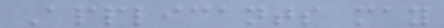Applicants may
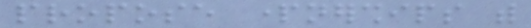propose partnerships with
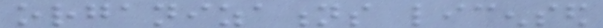organizations licensed
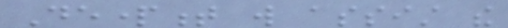Department will assist the
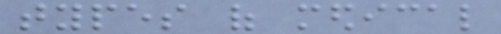types of medical
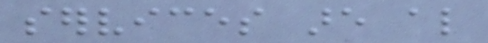services are also
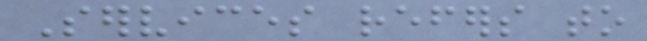Services refers to
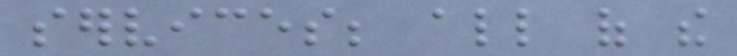services; all of the
